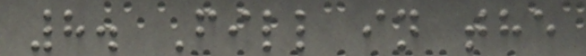8. Fill in the
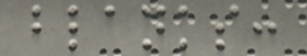blanks:
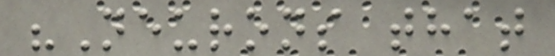"Neurons that
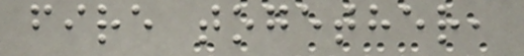fire together,
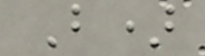B)
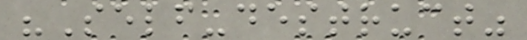"Self-destruct"
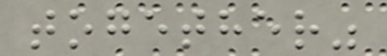together"
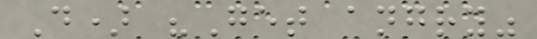D) "Get angry"
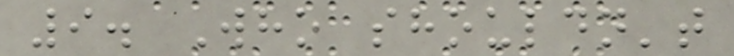9. Who shouldn't
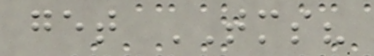get TMS?
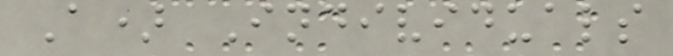A) Individuals
